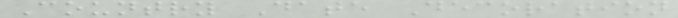Country Date Decoration
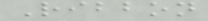Ribbon
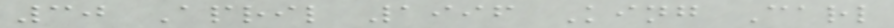30 April 1996 King Carl
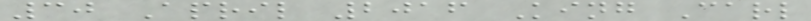30 April 2016 King Carl
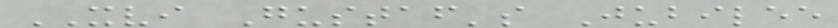XVI Gustaf's Jubilee
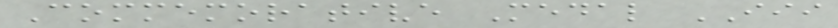Commemorative Medal III
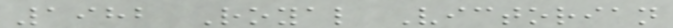1982 Royal Victorian
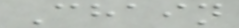Chain
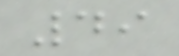49
